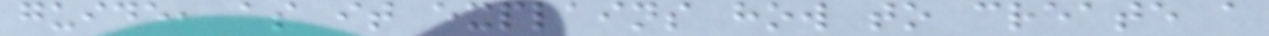guide, as it explains how to create a
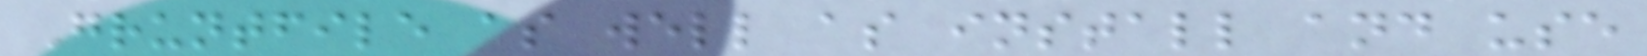Gruntfile as well as install and use
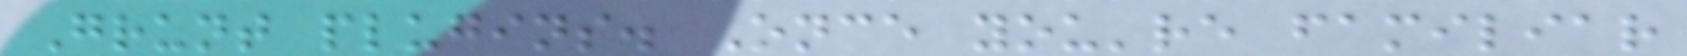Grunt plugins. Once you're familiar
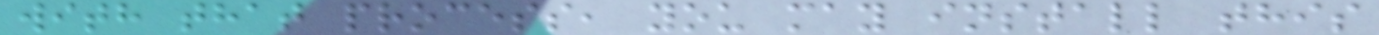with that process, you may install this
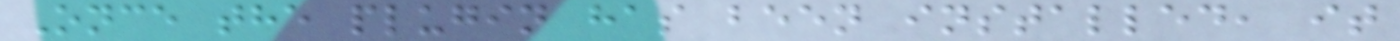Once the plugin has been installed, it
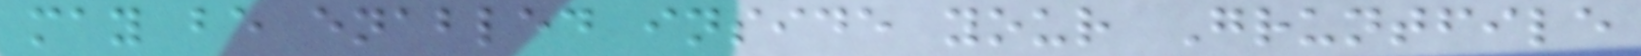may be enabled inside your Gruntfile
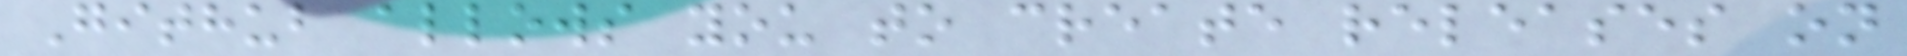Github allows you to create releases on
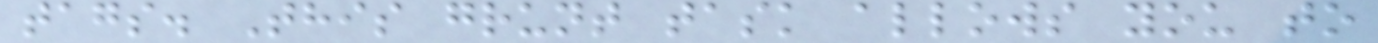tags. This grunt task allows you to
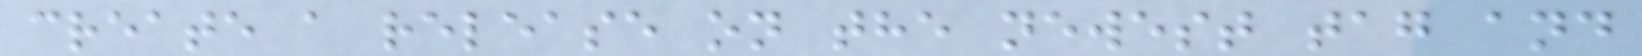create a release on the newest tag and
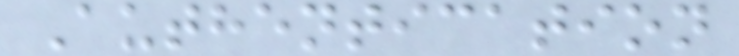Authentication
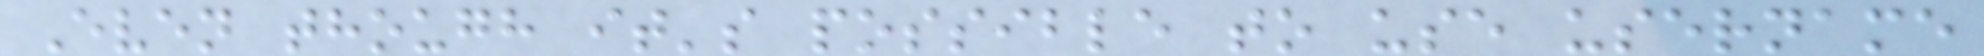Even though it's possible to use username
